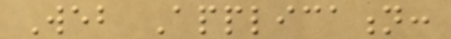Web Application:
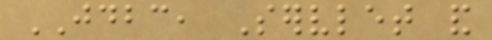JDBC, Servlet and
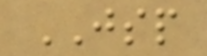JSP
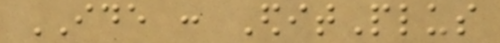IDE : EditPlus
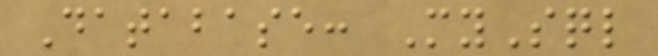Database: MySql
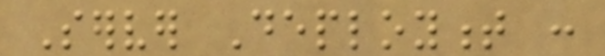Server Deployment :
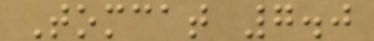Tomcat 7.0
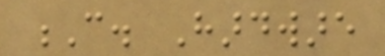C. Hardware
